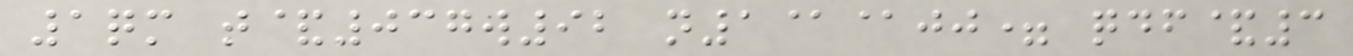1qm t&037w92 n1@@jj= qdf&3
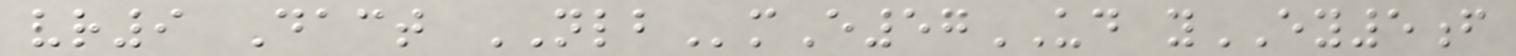vr9 Dact NLBmE57UD yEY5f
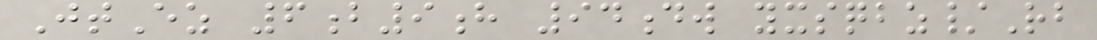JtEz 6b9h 94dw yxsqbz/Rb
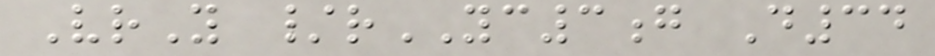VrY /rYC3g D34
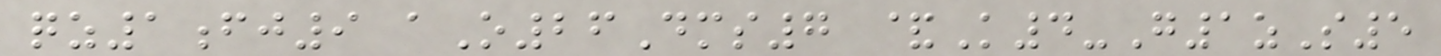qz1fj9 aO26Dms7 &K4-G1zS5
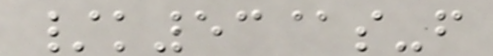/k53@s-f
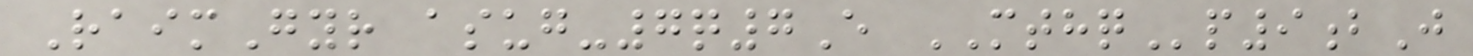RaimGyr asug-7q7E MTHQp9bJ
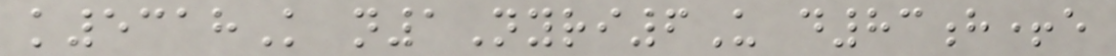k5318K n1Nyri6U d83h+e
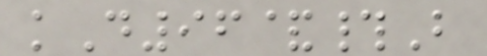kD96&#B
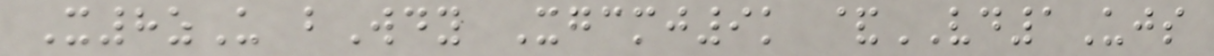X8zU bWdy Xgcmj9k &VD1Ujs
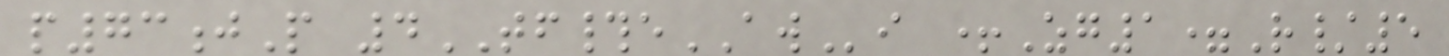p73jP 4TF#eAWi +Zg1=R/5
